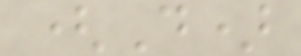(D)
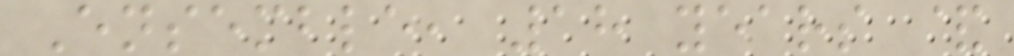Ensemble, 18 years &
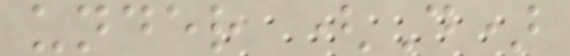under (D)
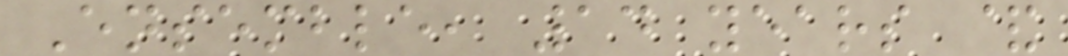Ensemble, 14 years &
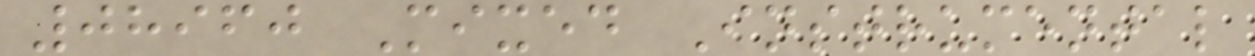08960 Mixed Instrumental
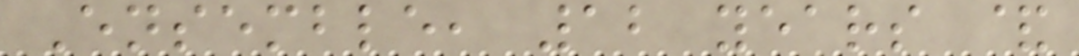Ensemble, 12 years &
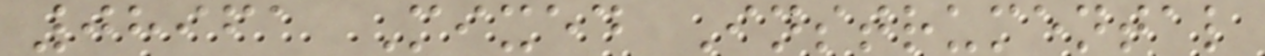08961 Mixed Instrumental
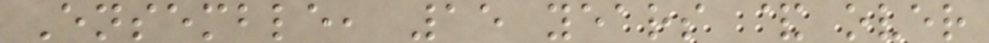Ensemble, 15 years & over
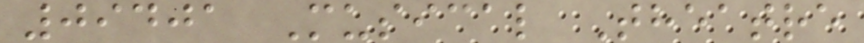09401 Musical Theatre
